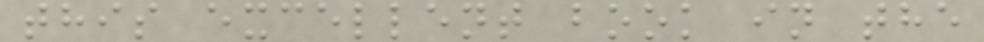this excellent book in the
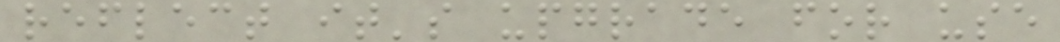reflect it's upgrade for use
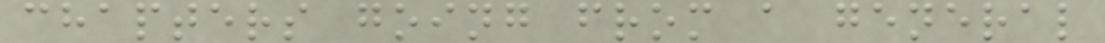chapters going from a general
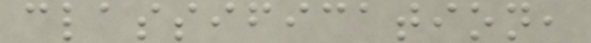classification,
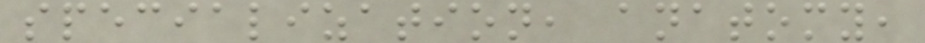specialization, anatomy,
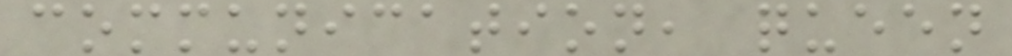communication, queen
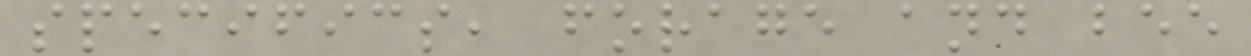specifics, forage and bee
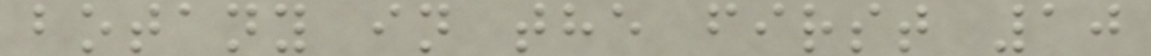botany in the first 10
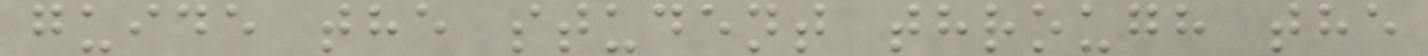guide the student through the
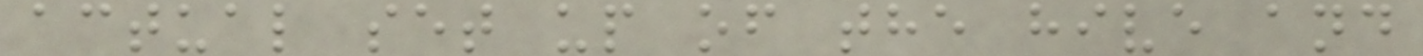actual set up of the hive and
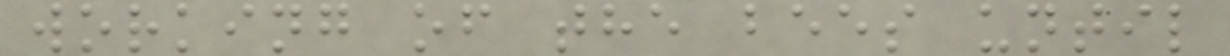working of the bees until
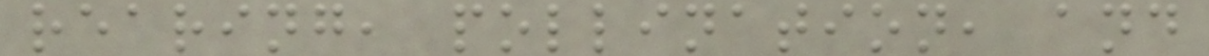rearing, pollination, and
